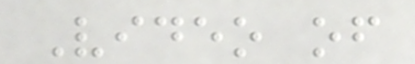Video of
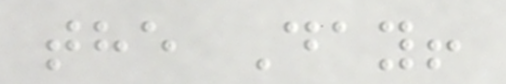the Day!
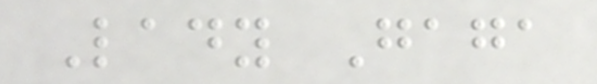Lady Gaga
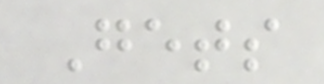Gets
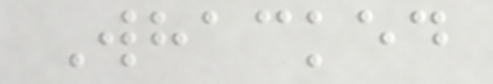Whacked
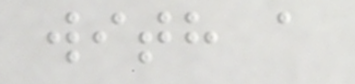with a
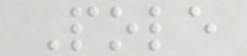Pole
